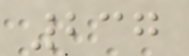237
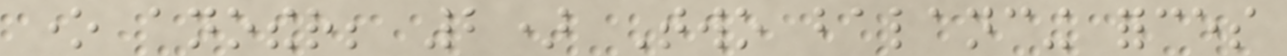one another; 2) Two balancing forces
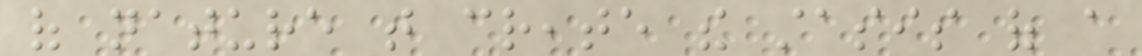of nature that create the stasis of a
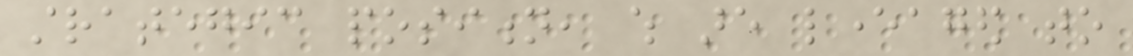strategic position, which are leveraged to
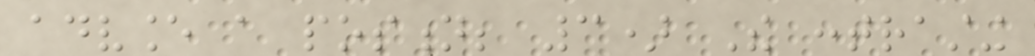advance a postion; 3) The contrasting
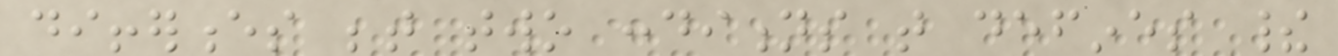differences between two conditions that defines their
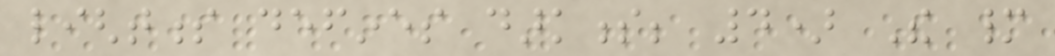lightness defines darkness; 4) The many
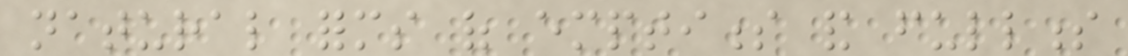natural forms of emptiness and fullness
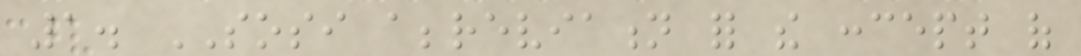1. SOSI abbreviation for the concept of
